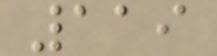119
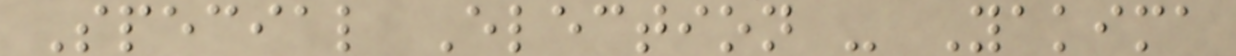Special Election - Yakima
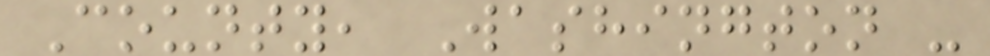County, Washington -
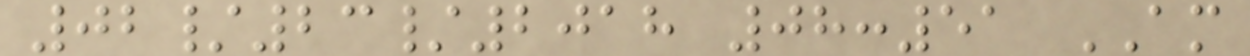02/23/2018 08:51 AM
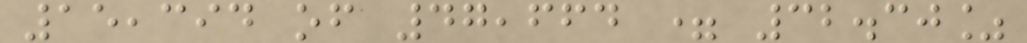15,394 of 47,664 = 32.30%
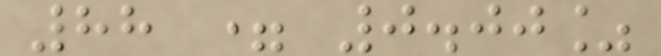88 = 0.00%
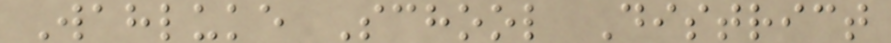Wahluke School District
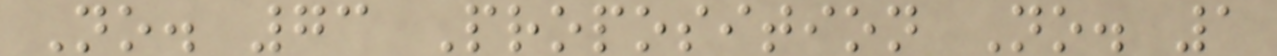No. 73 Proposition No. 1
